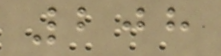208
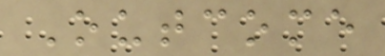Outcome
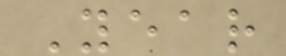Year
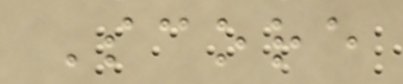Score
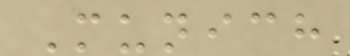Munich
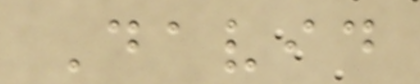David
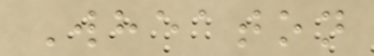Wheaton
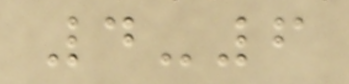4-6
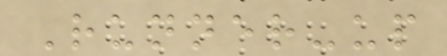Runner-up
